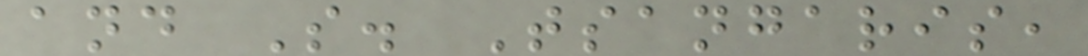and S. Tsangaris,
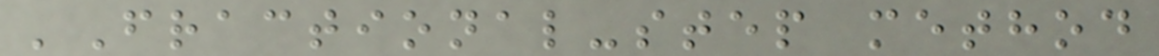'Fractional-step method
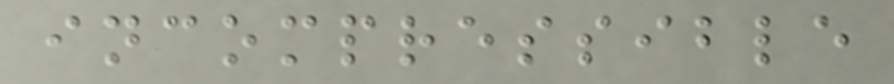incompressible
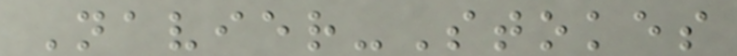Navier-Stokes
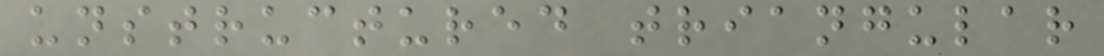unstructured triangular
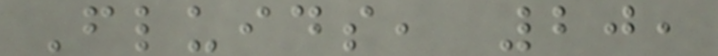Fluids, 20,
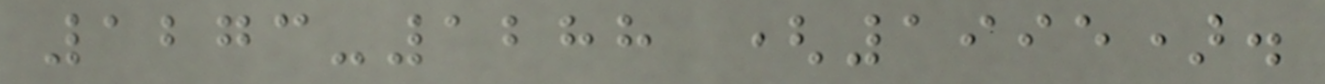1273-1288 (1995).
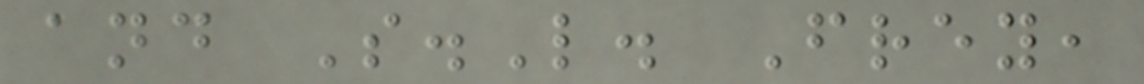and S.L. Frey,
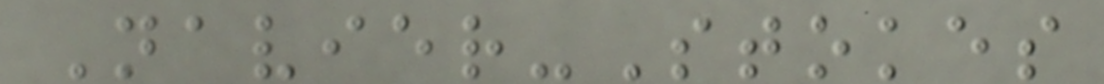Navier-Stokes
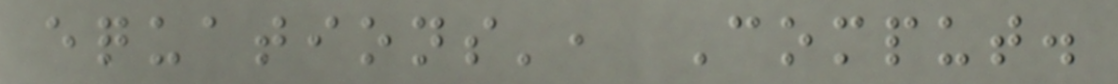equations', Comput.
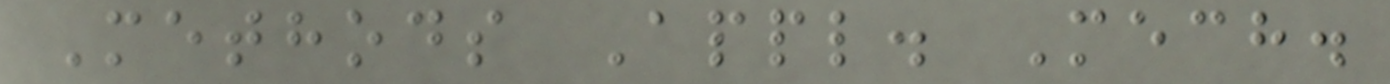Methods Appl. Mech.
